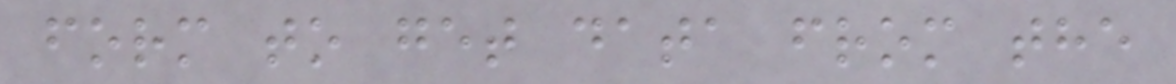form to get data from the
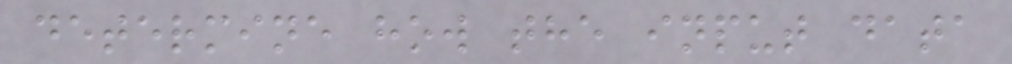determine how the input data
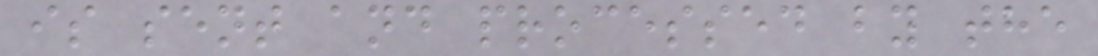is sent and processed by the
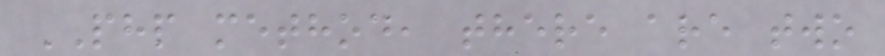PHP method, there are two
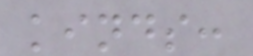kinds:
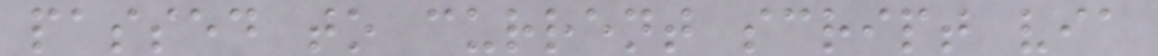passed to current script via
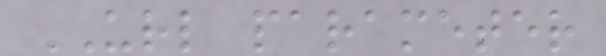URL parameter
